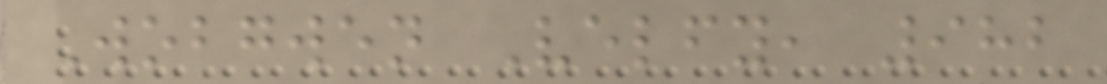Wobgwen Velfy, 982
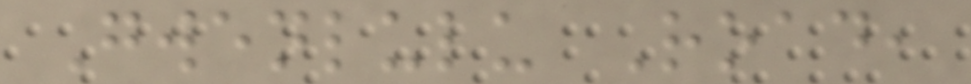Gwenlulu Road,
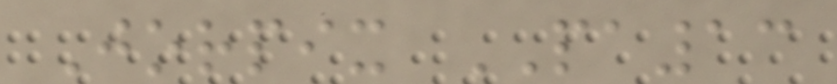Jorpix PA13
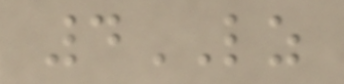4LZ
